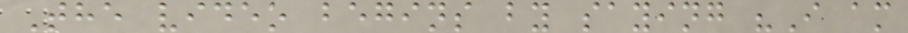The video begins by saying "I am
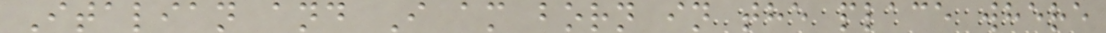Italian and I am born in the place where
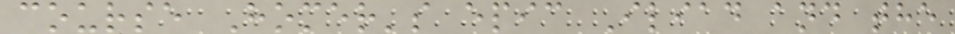course Homer's epic Iliad and the
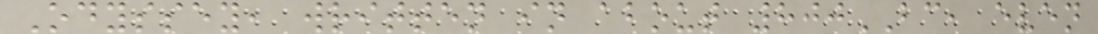Odyssey, written in about 800BC, even
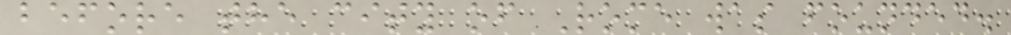before the city of Rome was founded.
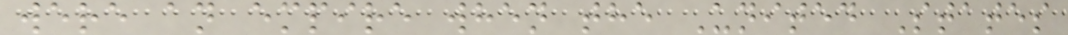were an empire when the United States
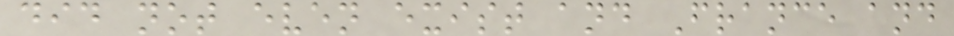did not even exist and France and
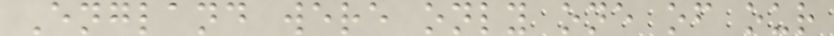England were only one of our
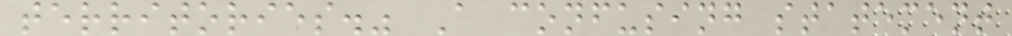territories." A confusing statement
